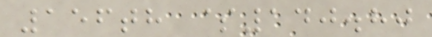156th $140.80
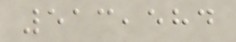513,584
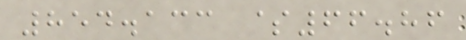854.133 $66.86
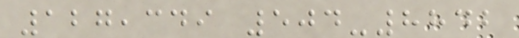127,349 504-8842
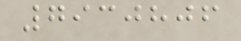7930806
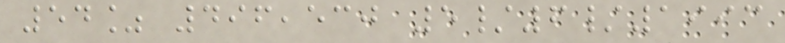54% 496,530 5/6/1993
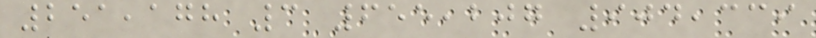251,178 3 655,207 904,339
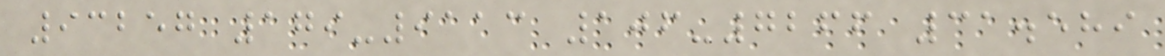93257 179-9113 106-7266 31.589
